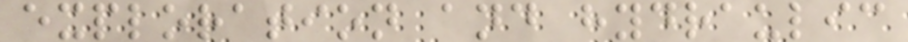exploration and hydraulic
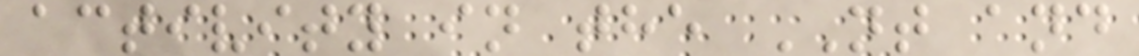activity in the NT and
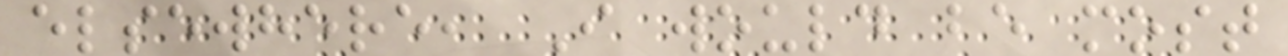elsewhere, I would be most
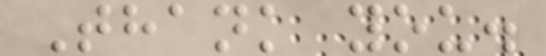Thank you.
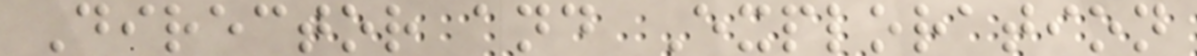Director and Exploration
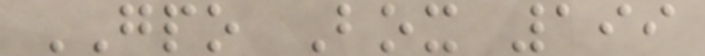GPO Box 199
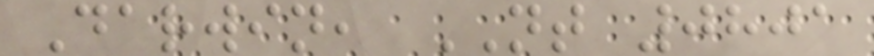Darwin, NT 0801
